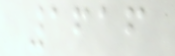1616
